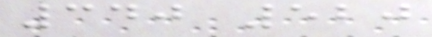340 520
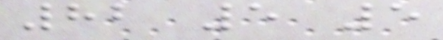82 5 5
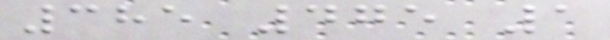385 475 1
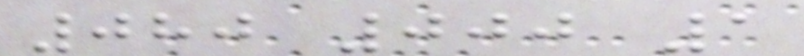080 000 1
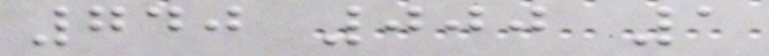740 000 1
